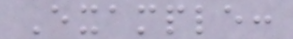Example:
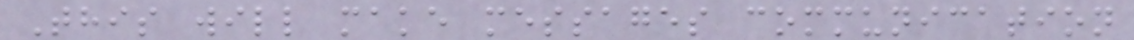This will make messages communication
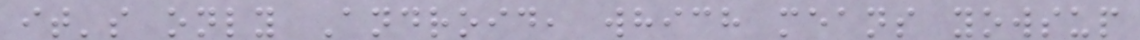it's only Android, which means yowsup
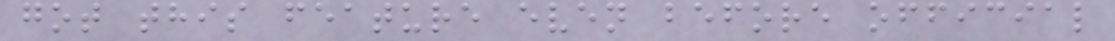got this feature even before official
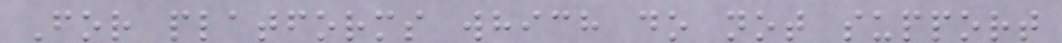For platforms which do not support
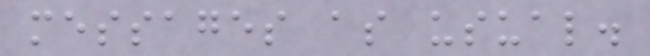messages as usual.
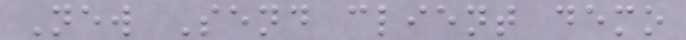New Send client demo
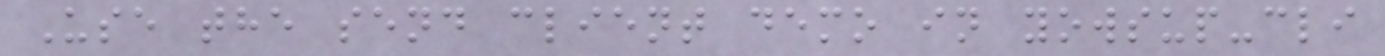Use the send client demo in yowsup-cli
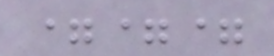===
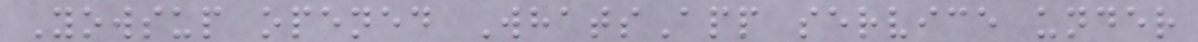Yowsup opened WhatsApp service under
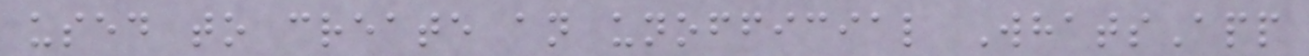used to create an unofficial WhatsApp
